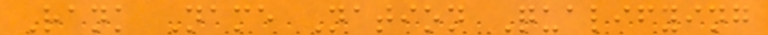Rank Name Nation Qualifying
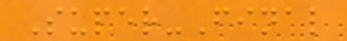Super-Final
